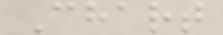Chart
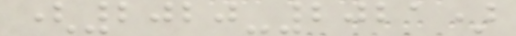(2020-2021)
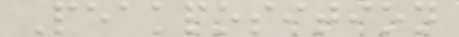Peakposition
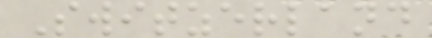Switzerland
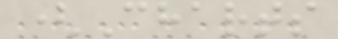(Charts
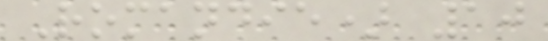Romandie) 10
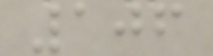106
